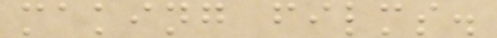making films.
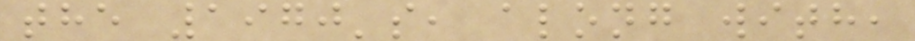the 1970's, along with,
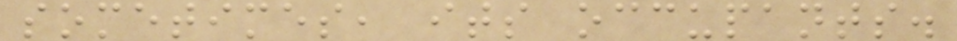sometimes, its occupants.
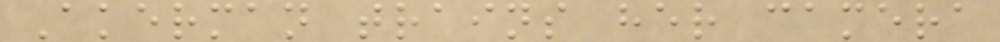Akerman trains her camera
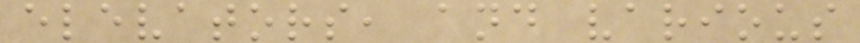elevators, and various
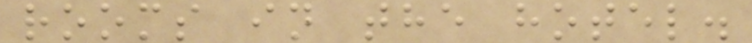rooms in the hotel.
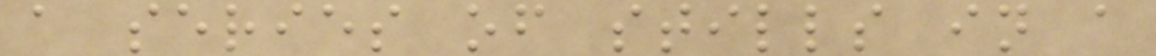a series of stills in a
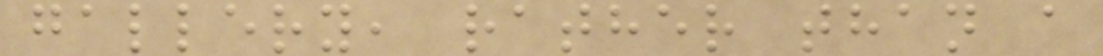gallery, rather than a
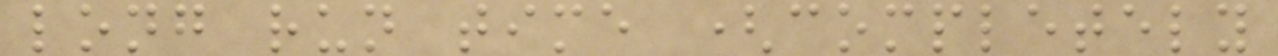long run time (completely
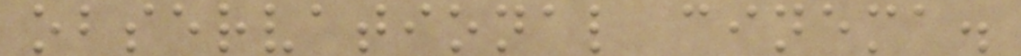observational cinema.
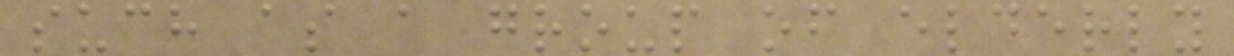such as a group of elderly
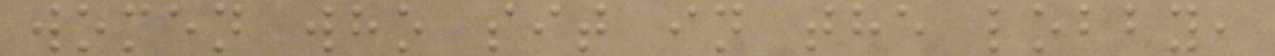women who sit in the lobby,
